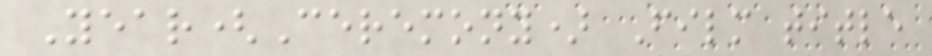Year(Ceremony) Film title
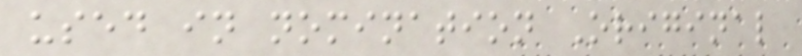used in nomination Original
